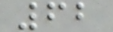62
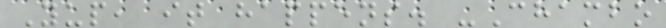Yup, it happens. -Chambo
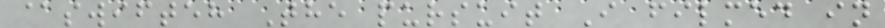@swifteh The pursuit I filmed in
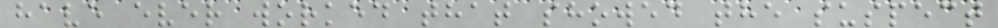have ever worked that showed the suspect
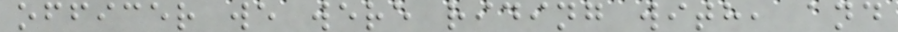officer we were riding with, and
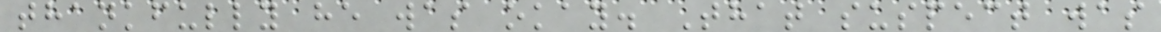thankfully he was okay. That suspect was
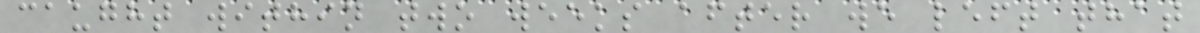caught within two weeks after we left that
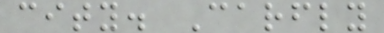city. Carfly
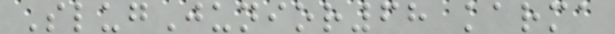SlugJunior68 karma
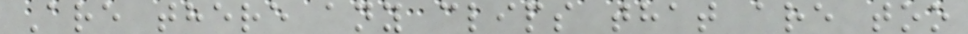Are there any clips that are too
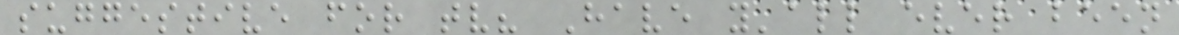suggestive for tv? Have y'all ever been
